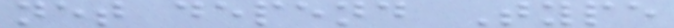net depend Type
